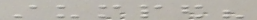stumped?
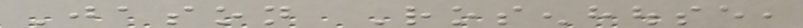Jason Rosenhouse,
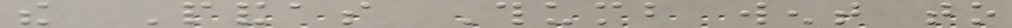the Pandas Thumb went to
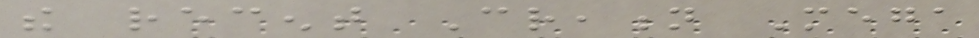the recent Creation Mega
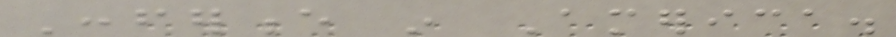Conference in America.
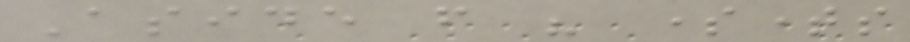Aside from his sometimes
